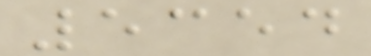5354
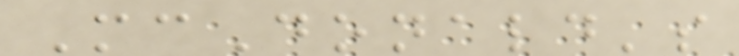McDonald's
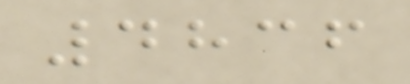4836
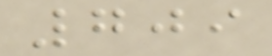709
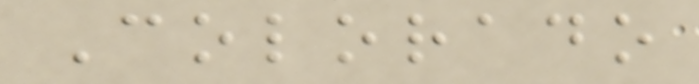Colorado
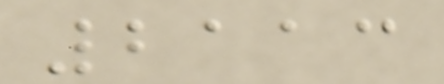2113
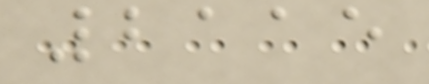2115
